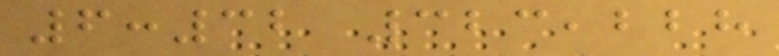6:32 323,228
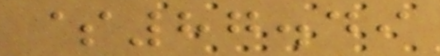$87.49
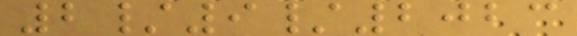2/9/2023
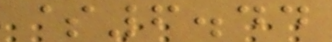$6.44
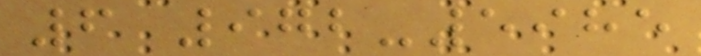6 972-5985
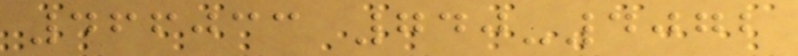466033 740-4072
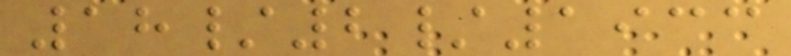18/2/1933
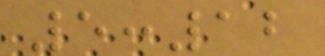5:12
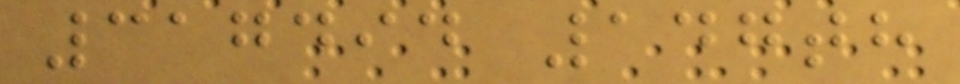317494 147th
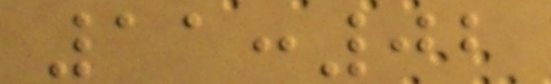11:02
